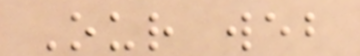Our web
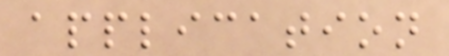application
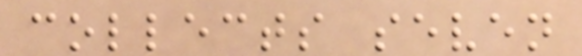collects seven
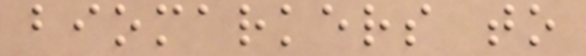biomarkers to
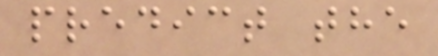predict the
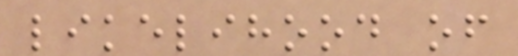likelihood of
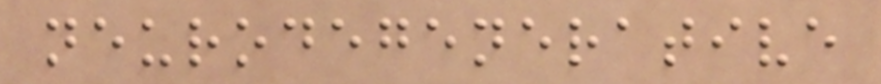neurodegenerative
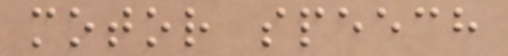motor speech
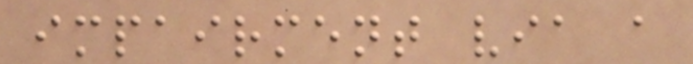impairment via a
